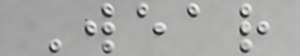Wear
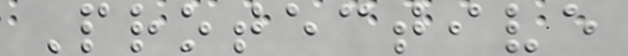Protective
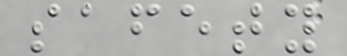safety
